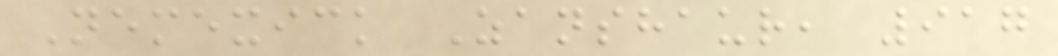Nemexick Zanshaur, 917
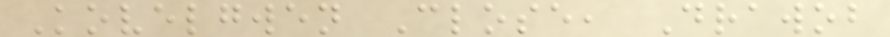Kovelgwen Close, Drawob
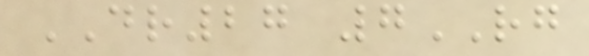DR27 7RG
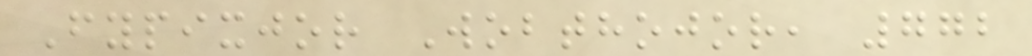Fypixjor Wobthojor, 772
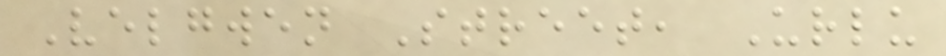Velgwen Street, Urlu
